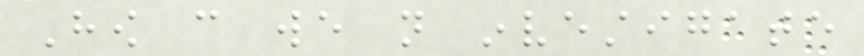How can we not investigate
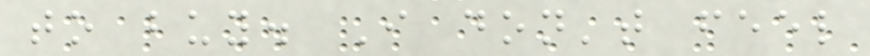to buy. I don't feel
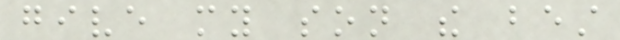give my son the best
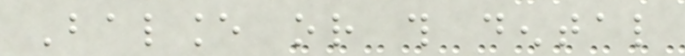Balance or this dental
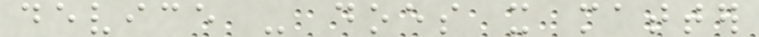device - does it matter
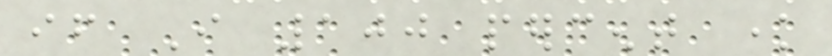if I 100 percent know
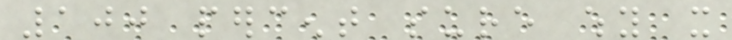100 percent sure why it
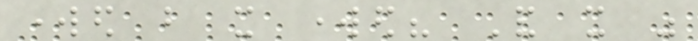worked but it worked? And it was
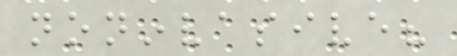noninvasive?
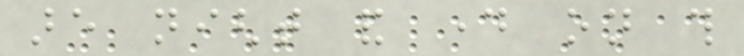are night and day on this
